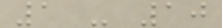1 - 10
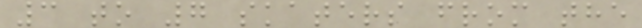3 to 7 skaters from the
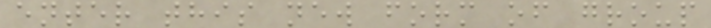enter this new form of group
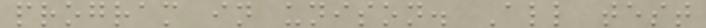program in unison. All test
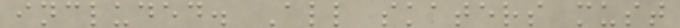included. All skaters must
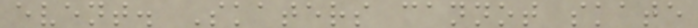event. Skaters cannot skate
